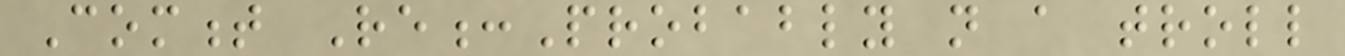Comment Re:Probably not a troll
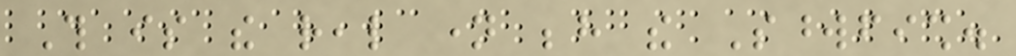This is the real name behind the Swordfish.
